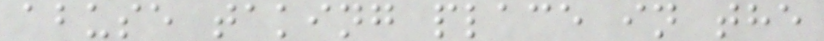abuse taking place in the
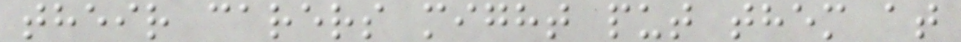their carers might put them at
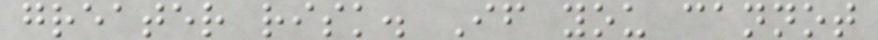greater risk. If you cannot
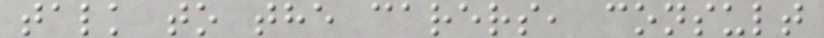talk to the carers, consult
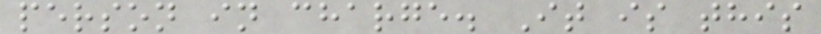person in charge. It is this
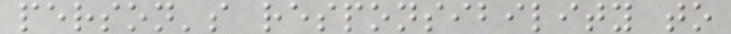person's responsibility to
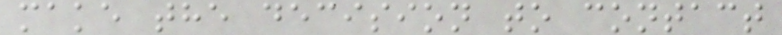make the decision to contact
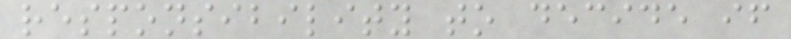responsibility to decide if
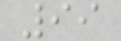99
